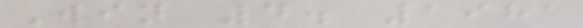Win 4. 1981
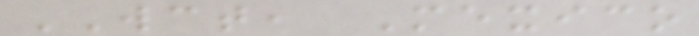WCT, Mexico
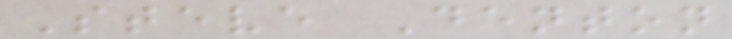Steve Denton
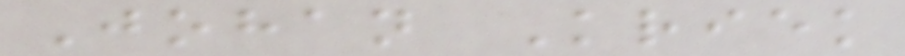Johan Kriek
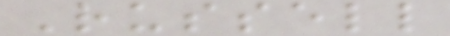Russell
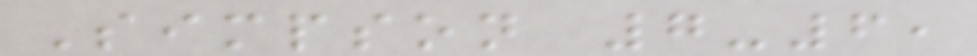Simpson 7-6,
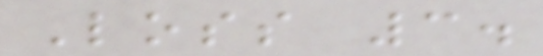Loss 3.
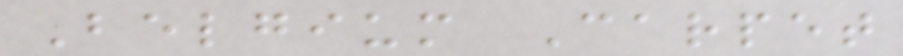Belgium Carpet
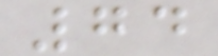74
